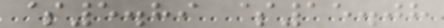$5.89 $15.08
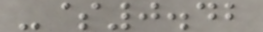-$0.42
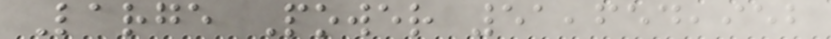Large Power 51,654,952
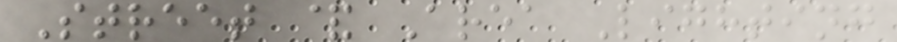Street & Area Lighting
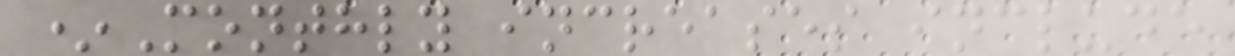*Monthly increases include
